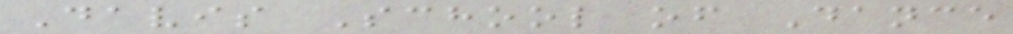Davis School of Dance
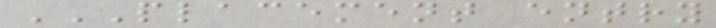PLACEMENT ENTRY
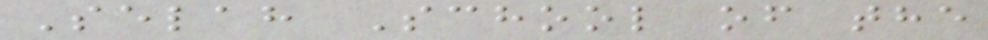Selah School of the
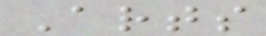Arts
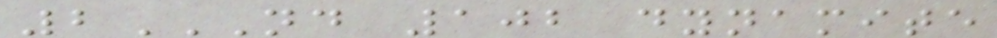2ND 102 DYNAMITE
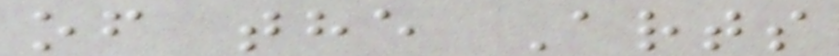of the Arts
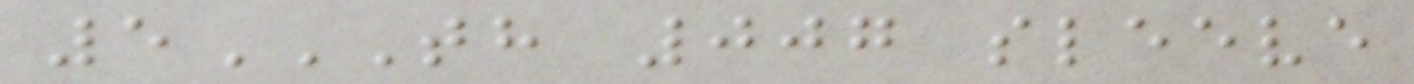5TH 007 SLEEVE
